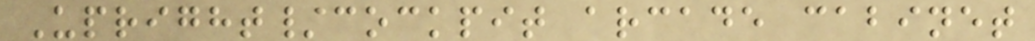Upright/cockpit arcade cabinet
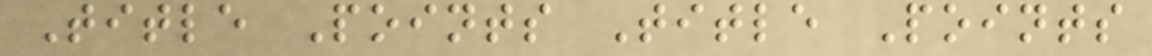Title Points Title Points
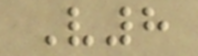V8
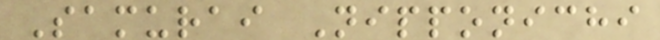Samurai Nipponichi
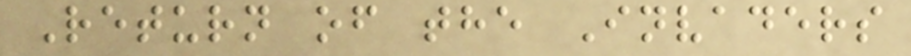Return of the Invaders
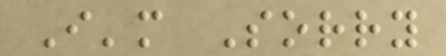I'm Sorry
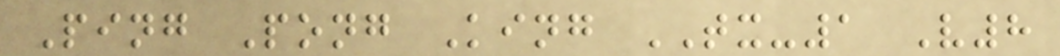Ping Pong King TX-1 V8
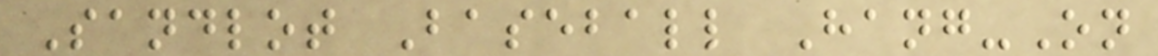Sandlot Baseball Hang-On
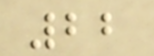22
